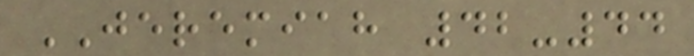JEREMIAH 42-44
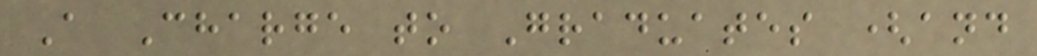A Charge to Graduates (and
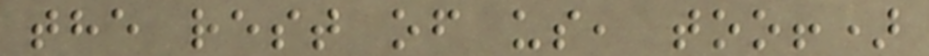the rest of us, too!)
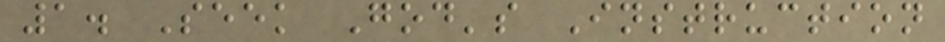1. Seek God's Instruction
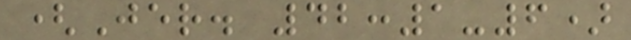(Jer. 42:1-6)
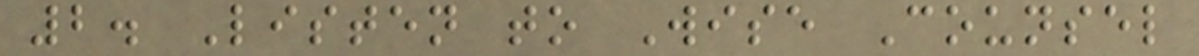2. Listen to Wise Counsel
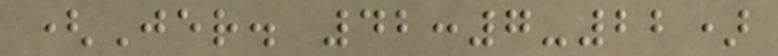(Jer. 42:7-22)
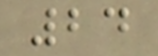24
